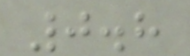0.8
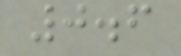0.6
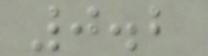0.2
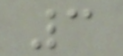3
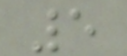5
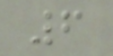6
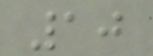10
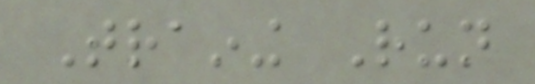Training Run
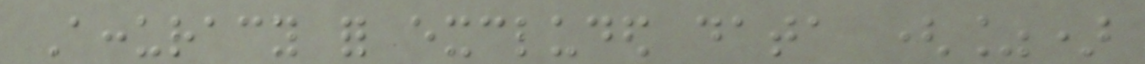Accuracy for excluded data (%)
